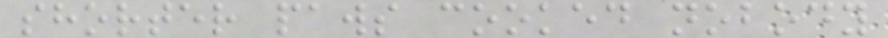shorter paws cooked nobody
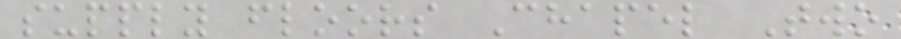supply floors Chapel Two
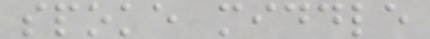spoke middle
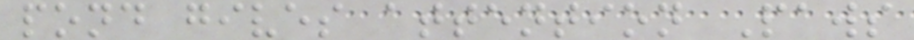pond gives attention Paws
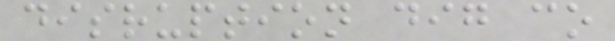disruption dig co
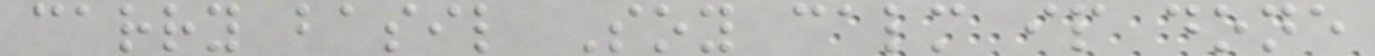carry basil Soy calm ip done
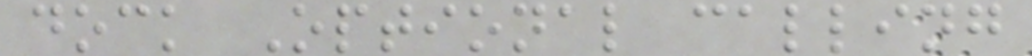dock Optional calling
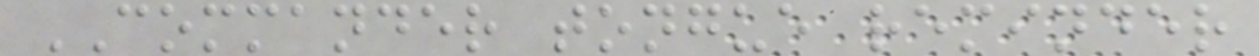COMMANDER tongue reminder
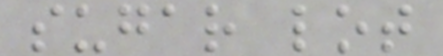sugar lot
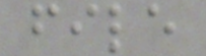file
